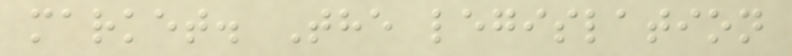market. The legislation
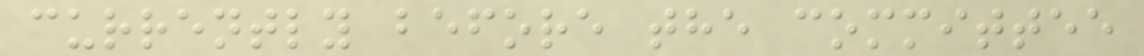currently before the committee
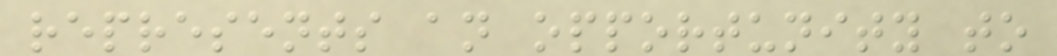represents an opportunity to
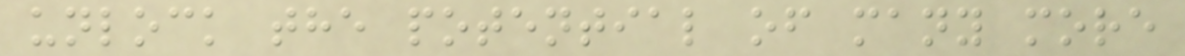unlock the potential of many more
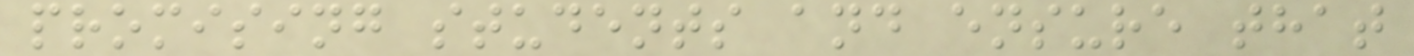promising students and ensure that
